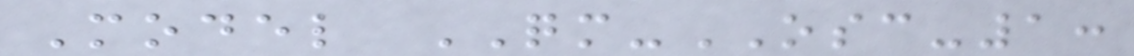Model QM-OSC-1:
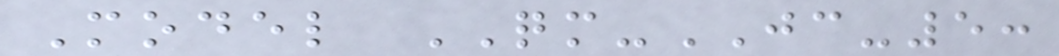Model QM-JC-5:
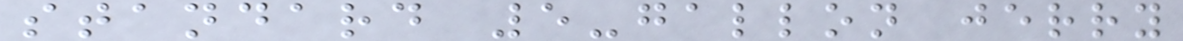standard 5-gallon jerry
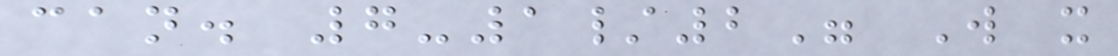can. 7-1/2" W x
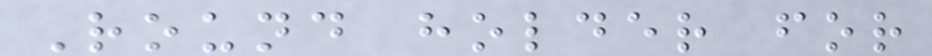Round holder for
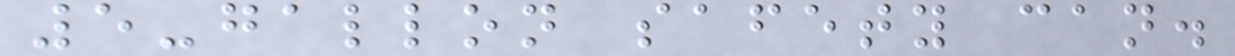5-gallon safety can.
